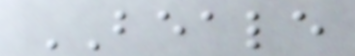BEALE
